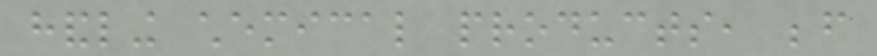handling chemical products, before
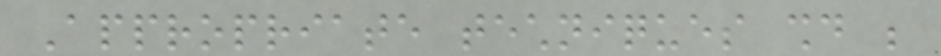Appropriate techniques should be
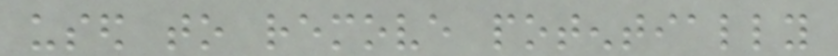used to remove potentially
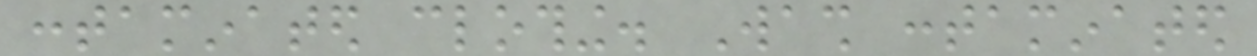contaminated clothing. Wash contaminated
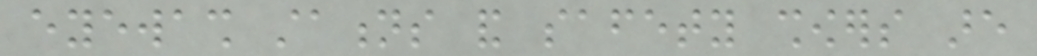eyewash stations and safety showers are
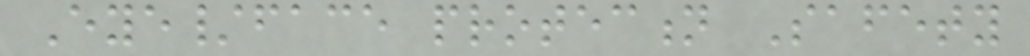Eye/face protection Safety
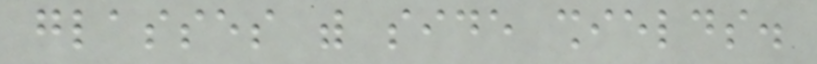glasses with side shields.
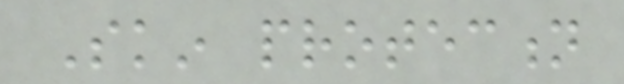Skin protection
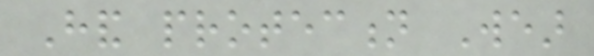Hand protection Wear
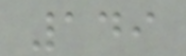149
